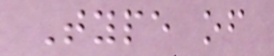Type of
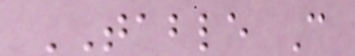TABLE C
